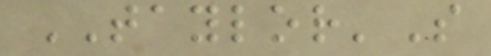TAYLOR'S
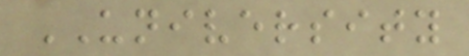UNIVERSITY
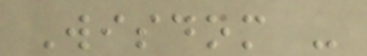Wisdom -
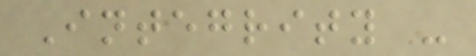Integrity -
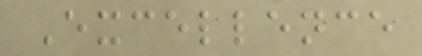Excellence
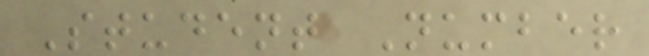Student Number
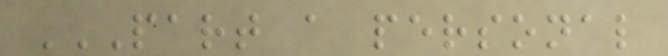PART A PERSONAL
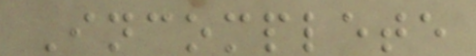Incomplete
